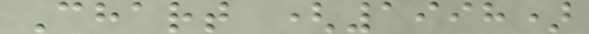Chart (1998)
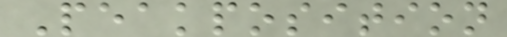Peakposition
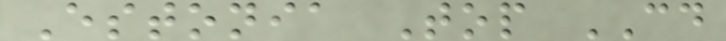Estonia Top CD
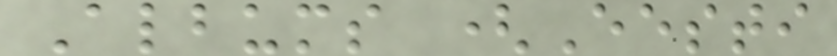Albums (Eesti
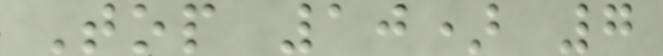Top 10) 7
